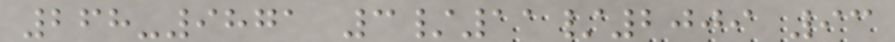268-9871 3/11/2009 93
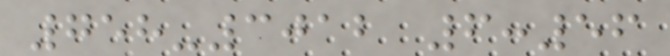758-3012 6:56
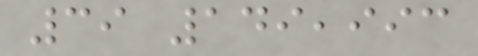39 149,993
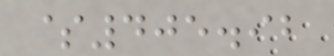$405.92
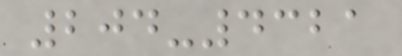204-4321
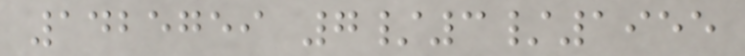1425759 7/3/1955
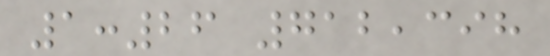1:26 712,398
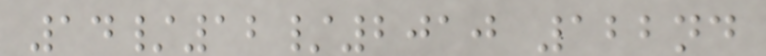14/12/2010 122nd
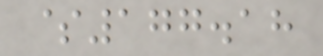$177.18
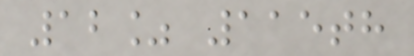12% 115th
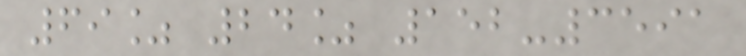69% 24% 152-3591
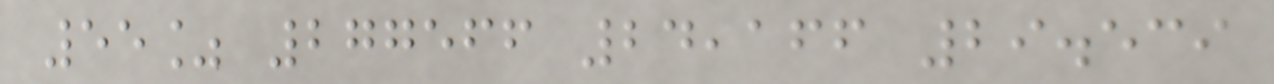55% 277566 24,166 29.539
